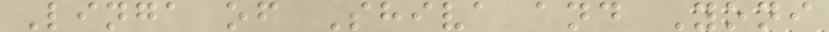Linga of Shiva and Yoni
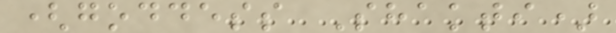(goddess Shakti)
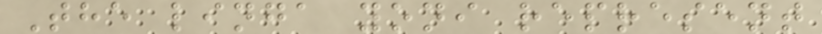The linga yoni represent
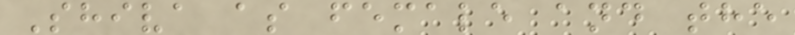Shiva as female and the
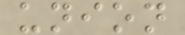union
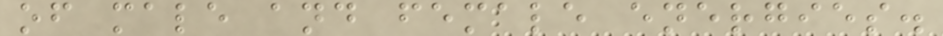of male and female energies.
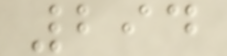294
